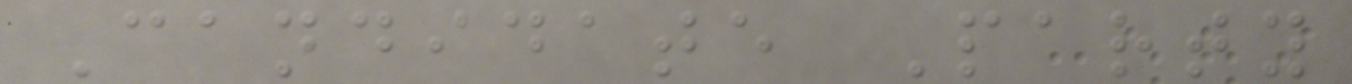Candidate Party
